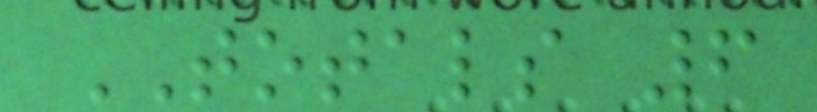TOTALS 6
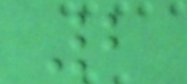2
